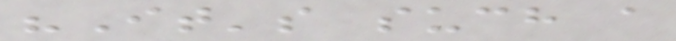"It's such a
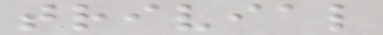trivial
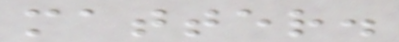matter.
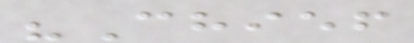"Chief
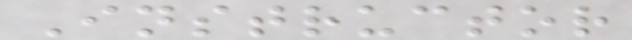Instructor
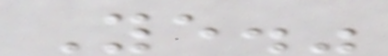Ye."
